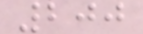200
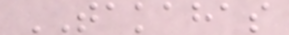TAKAHAS
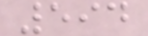594
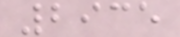2935
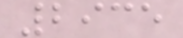2935
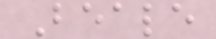Beale
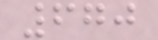670
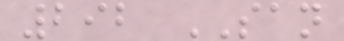292 SAN
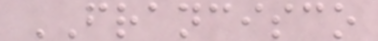FRANCISCO
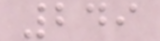249
